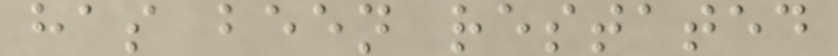has been restated
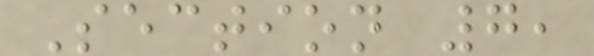Section 7,
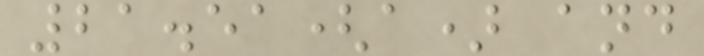21.51(a) and
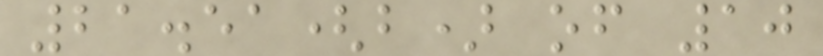21.51(b) of 10
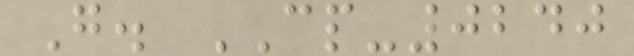G. CP-0240
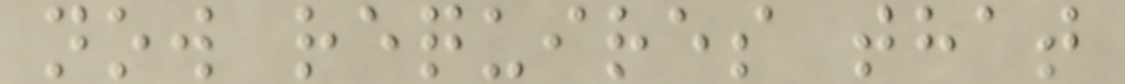now requires that
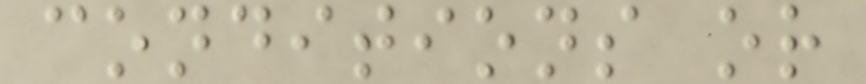conditions or
